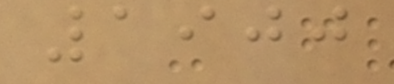1900
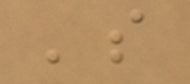's
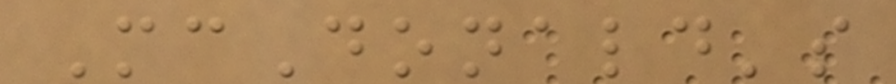McDonald's
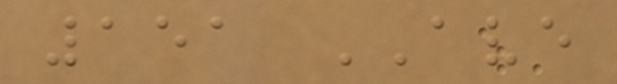151 AVE
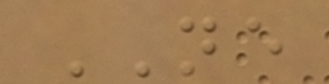NE
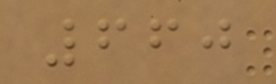660
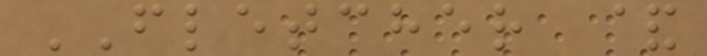FLETCHER &
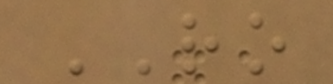RO
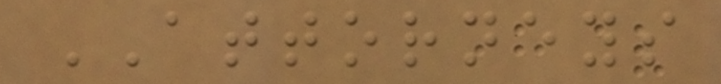ATTORNEYS
